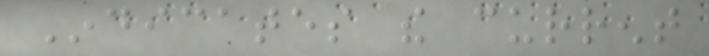Indicates the current
